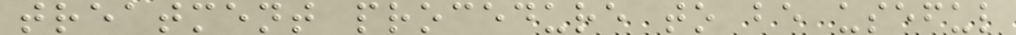treatment procedure to be useful
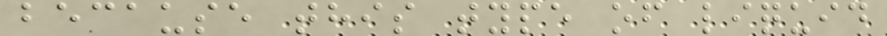because this type of liquid
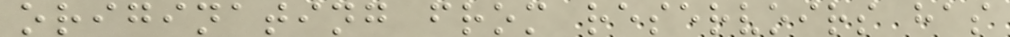originating from reservoirs has
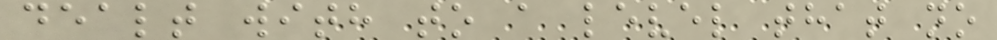dealt with to a level that no
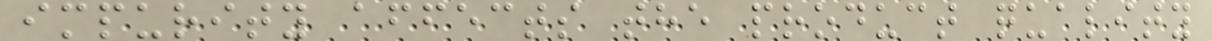impurity affects the product quality
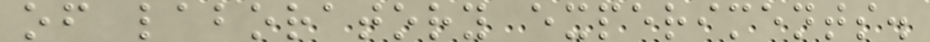of laboratory experiments.
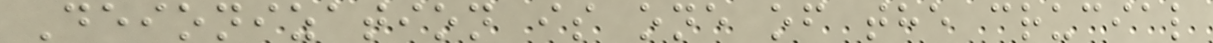Deionization is one of the crucial
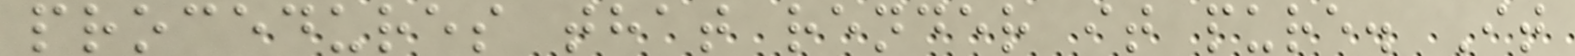procedures that render it pure. It
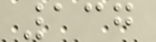137
